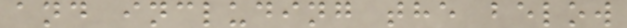and including the below
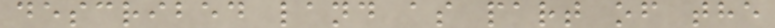described land as part of the
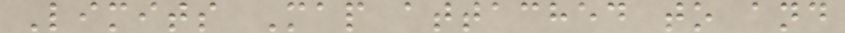Limits Map attached to and
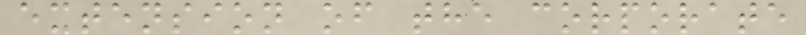extension of the corporate
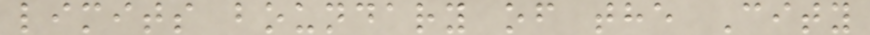limits boundary of the City
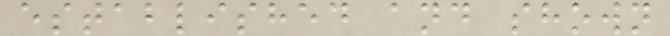established and shown
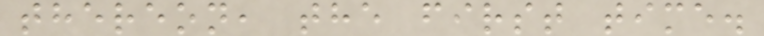thereon, the first time.
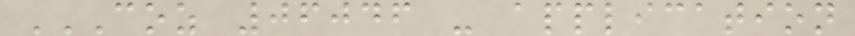COZ 06046 - APPLICATION
